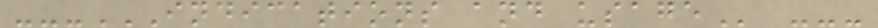---INDICATIONS AND USAGE ---
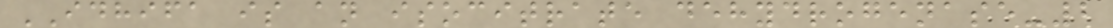IDHIFA is an isocitrate dehydrogenase-2
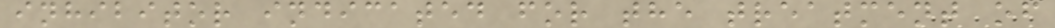inhibitor indicated for the treatment of
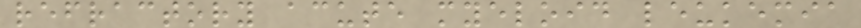refractory acute myeloid leukemia
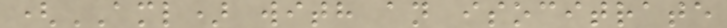(AML) with an isocitrate
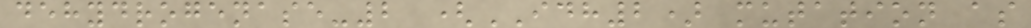dehydrogenase-2 (IDH2) mutation as
